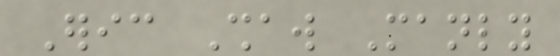Eric Shaw Manly
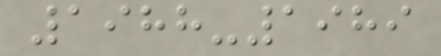1988-1989
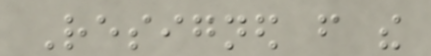Resigned from the
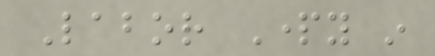Labor Party in
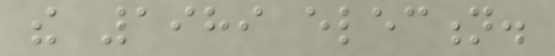the 1989 election.
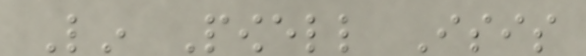Lin Powell Isis
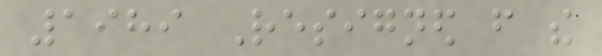1989 Resigned from the
